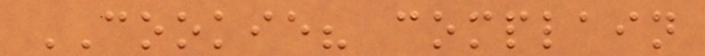COOKIE? complain
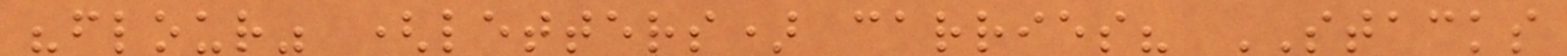"flour" (letters) carries? STACKS
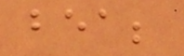bea;
